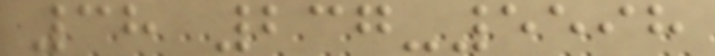38 237-5598
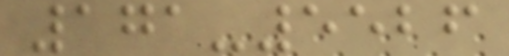171-5526
